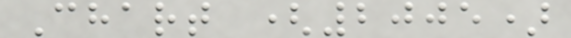Chart (2005)
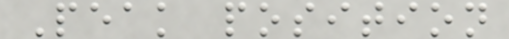Peak position
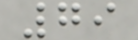79
